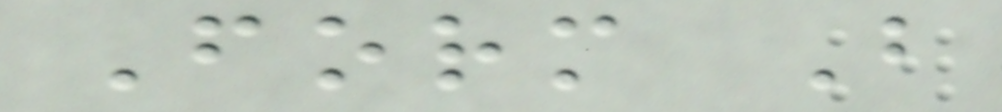Form B
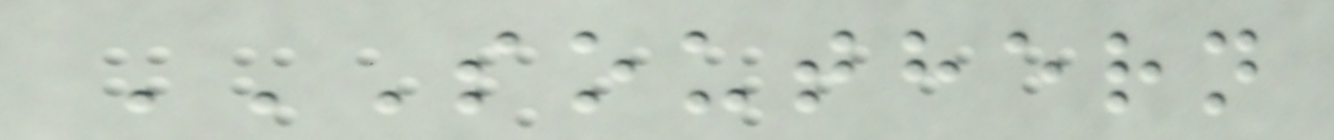SOUTHERN
